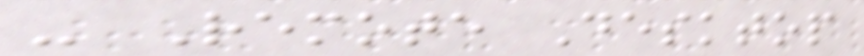- Remote Desktop
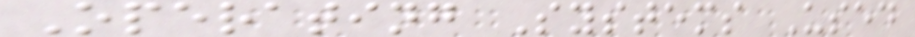Operating Systems Used
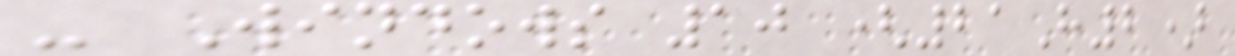- Windows 10 (21H2)
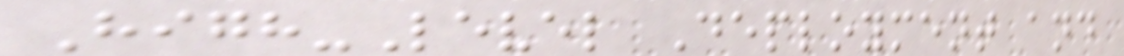High-Level Deployment and
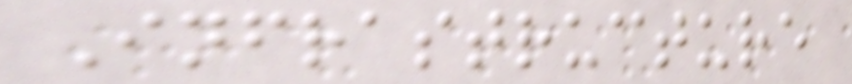Infrastructure
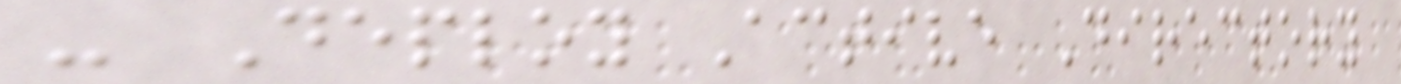- Deploy Active Directory
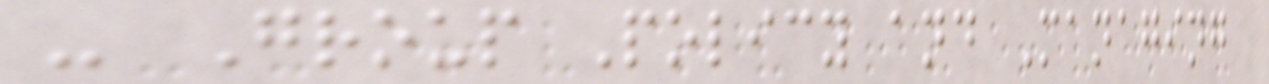- Group Policy and Managing
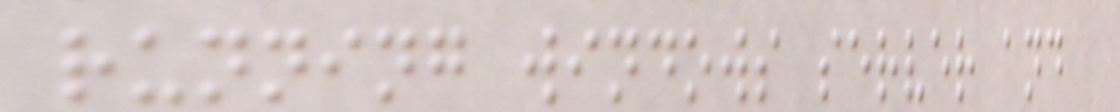running windows server and
